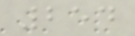254
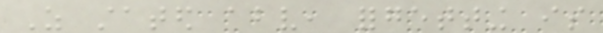As stated above, forgetting is
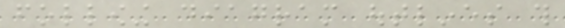following diagram outlines this
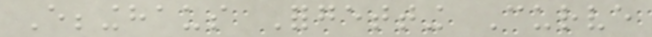Ebbinghaus Forgetting Curve
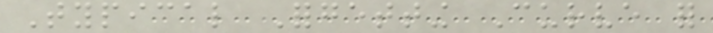Typical Forgetting Curve for
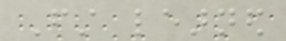First learned
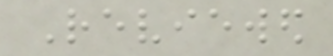Reviewed
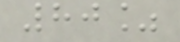80%
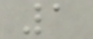1
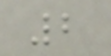2
